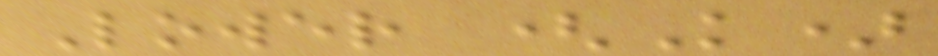Lower (K)
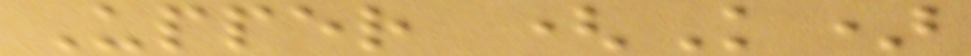Upper (K)
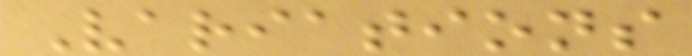Variations
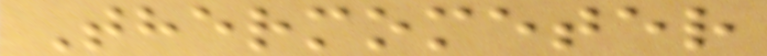Thermometer
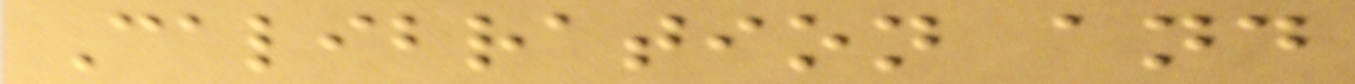Calibration and
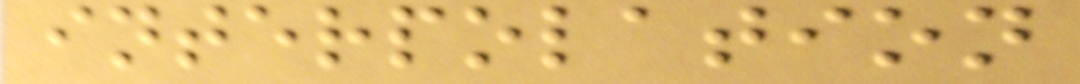interpolation
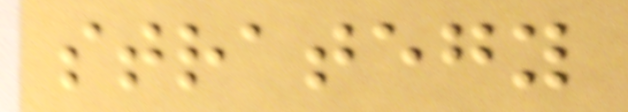strategy
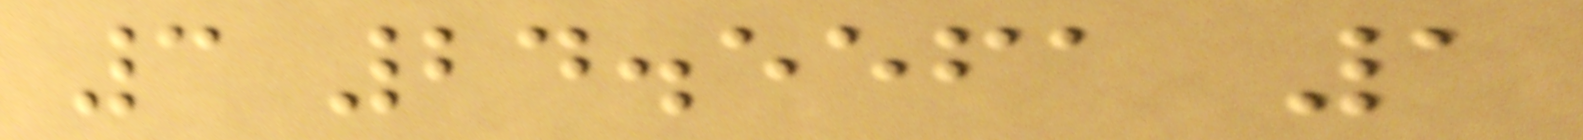3 24.5561 1
